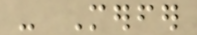- Merfer
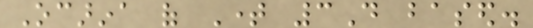Ocarina of Time 3D based.
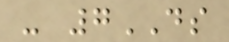- 7DS
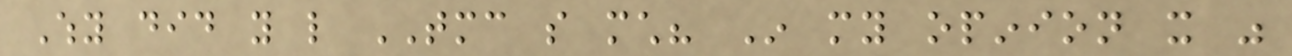Why did you like TMC so much? In my opinion it was
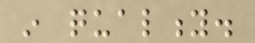in quality.
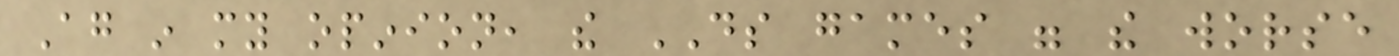Again in my opinion, the DS games were the worse
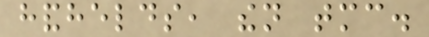handhelds, then tmc.
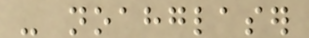- noahglaser
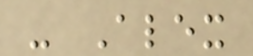- Alex
